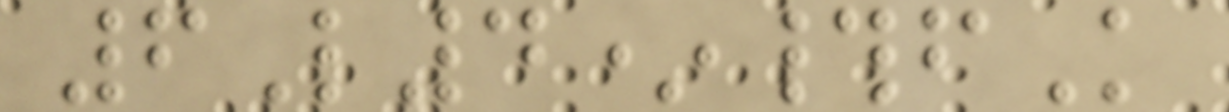6L4*#fK
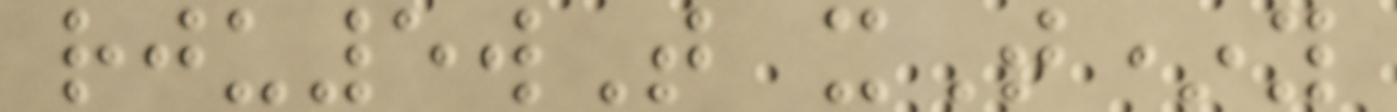rju5wT xT*y
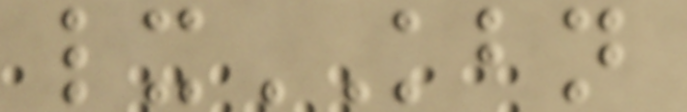lxKBN
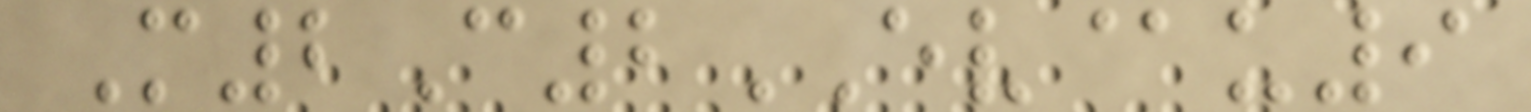M2C2EV@u9
